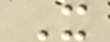X
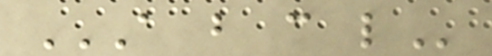A B C L
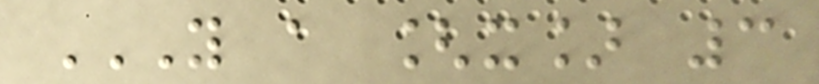Y A [X] 3
